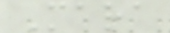Mara
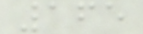165
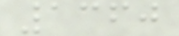1360
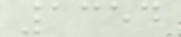1354
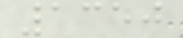1350
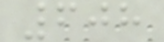608
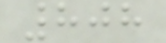808
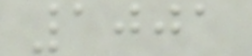1001
